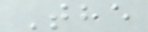The
